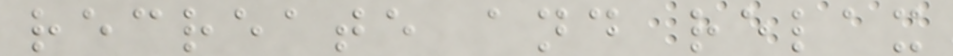recreate and relax
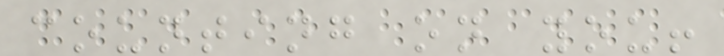counting on you!
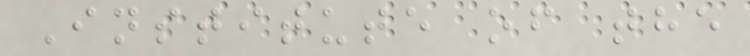Institute of the
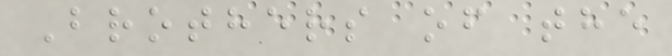Brothers of the
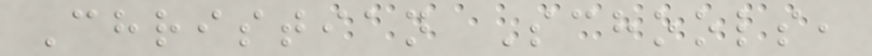Christian Schools,
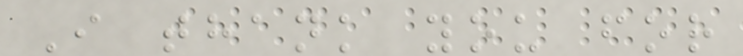I thank you for
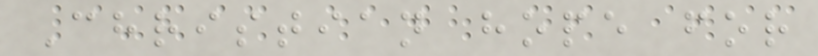Christian hope for
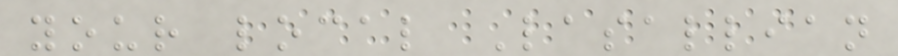your local Lasallian
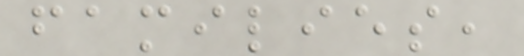families,
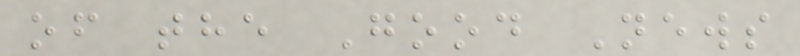of the Good News
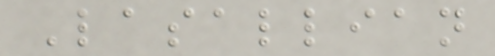Lasallian
